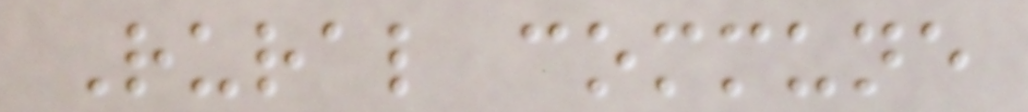Rural commune
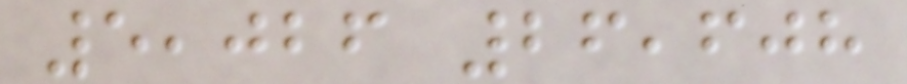5,026 26,608
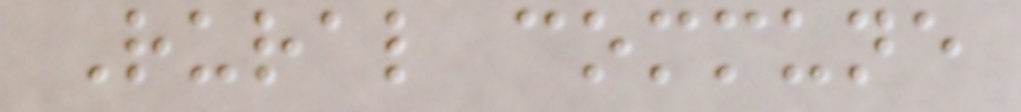Rural commune
